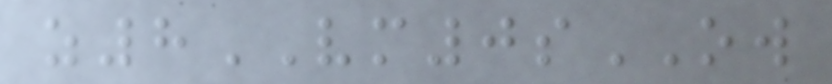z8VM0sOW
